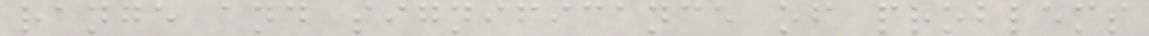range and significance of problems
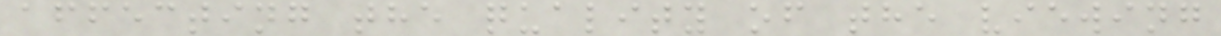affecting the quality of the viewing
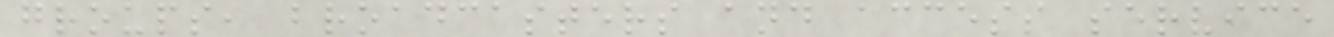groups, broadcasters and access service
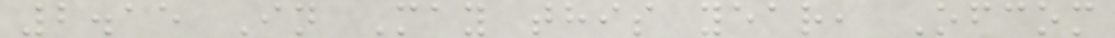2.15 In May this year, Ofcom
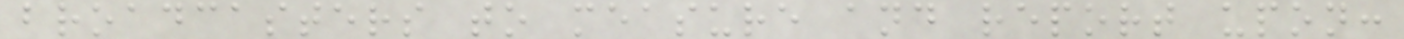broadcasters to measure and report upon:
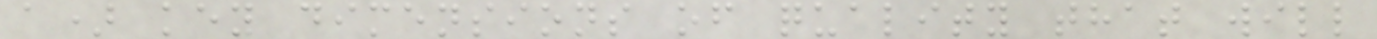a) key dimensions of quality that will
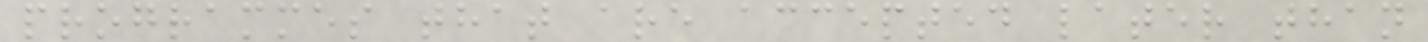programmes that are accepted later than
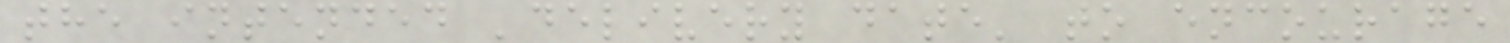the intended 'delivery date' to encourage
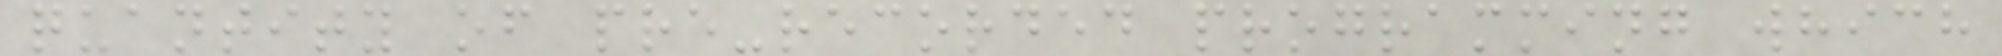quantity of pre-recorded programming which
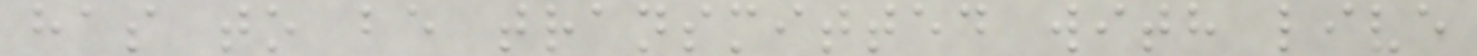has to be transmitted with live
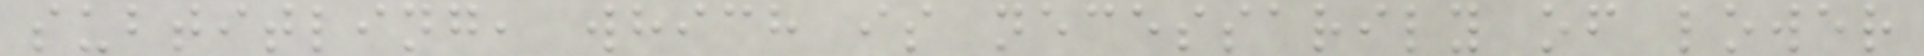subtitling, which is necessarily of lower
